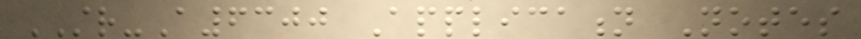STR-A6300 Application Notes
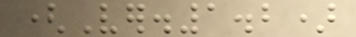(Ver.1.2)
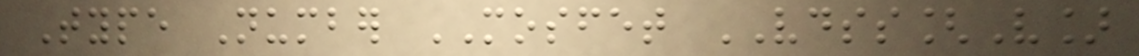Type Number MOSFET VDSS[V]
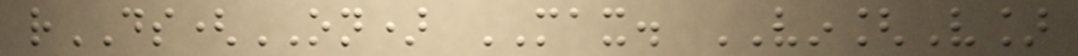rDS(ON) MAX. VIN[V]
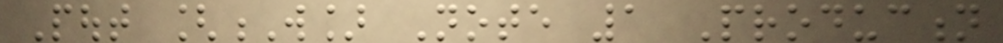Pout [W] Note 1 Production
